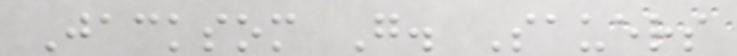Jacksom G. Sauers
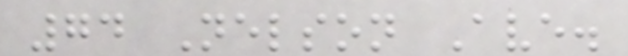74 Nelson Ave.
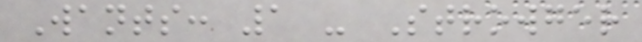Wants: 1 - Strowger
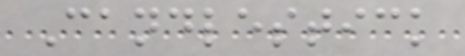Candlestick
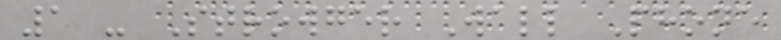1 - Strowger Wall Phone
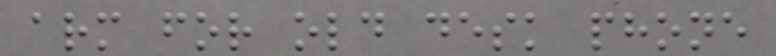arm for old desk phone
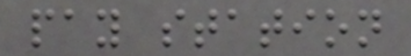pay station
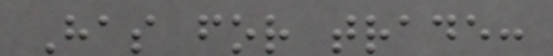Has for trade:
